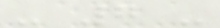- 7 -
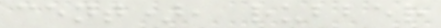cent), rubber
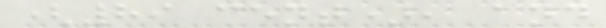(89 cent), and
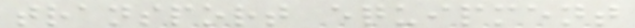transport equipment
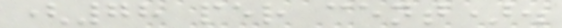(78 per cent).
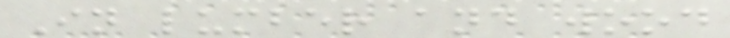In lumber and wood
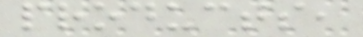products,
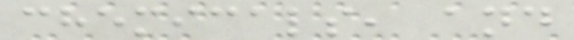chemicals, and
